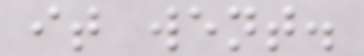it went.
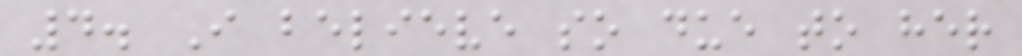4. I believe so due to her
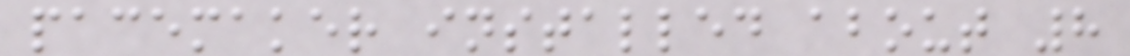pacemaker installed about 8
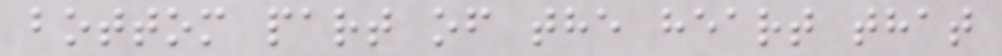bottom part of the heart that
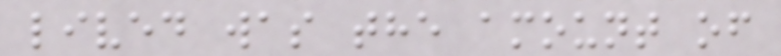lived was the amount of
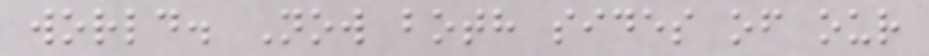world. Now both sides of our
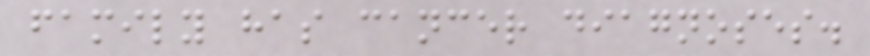family has cancer diagnoses.
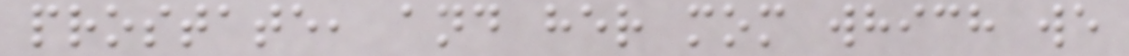prostate, and her mom which we
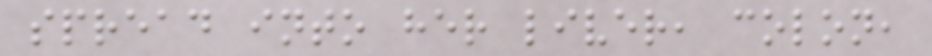spread into her liver, colon,
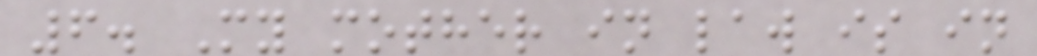6. My mother in law is in
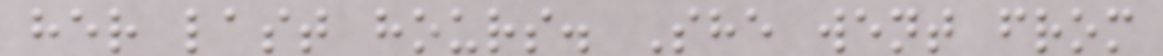her last hours. She went from
